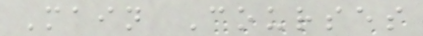Main Courses
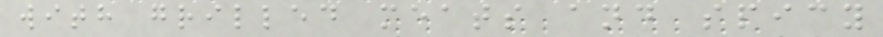with grilled meats and spicy
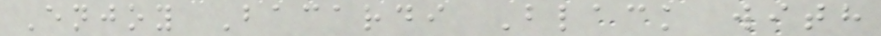Enjoy Bacardi Black with
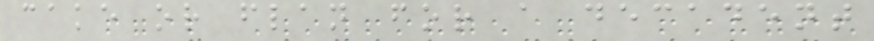cake or flan for a decadent
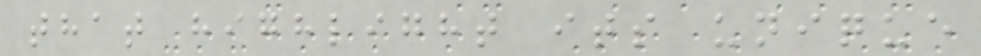that highlight its unique
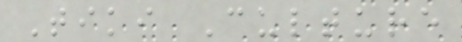Tiki Culture
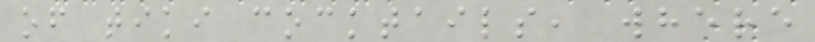of tiki cocktails, where
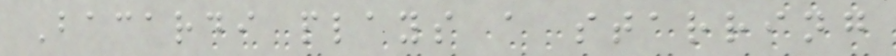Bacardi plays a starring
